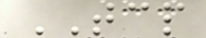TCP
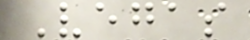Vegas
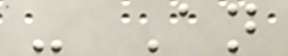- An
